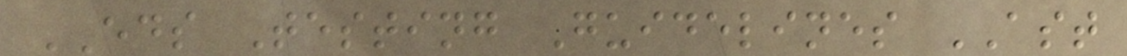EDS Testing Guidelines AST
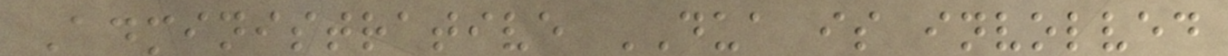Administrative DUA is involved
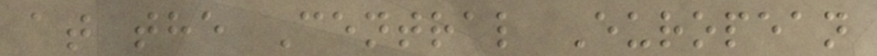at the Central European
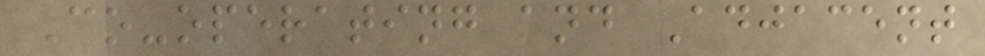Co-operating and Adjacent
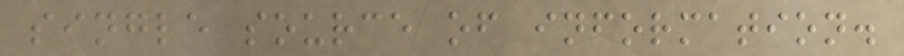single source of information.
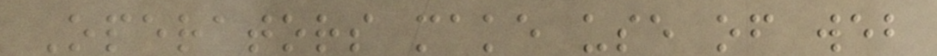Operators make use of web
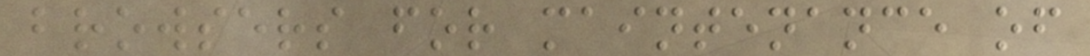browsers for maintenance of
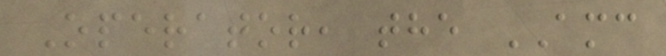Operator, the AMC
